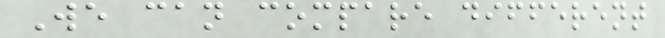We can compare different
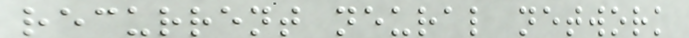recurrent neural network
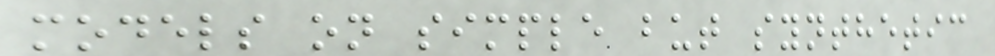models on simple but synthetic
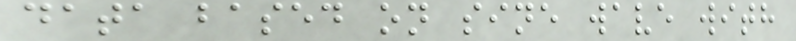data based on sine wave with
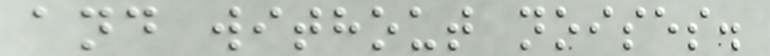and without noises.
